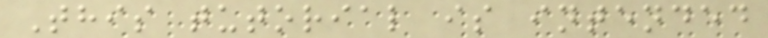This tutorial is intended
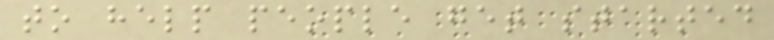to help people get started
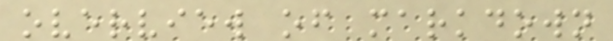overview of markdown
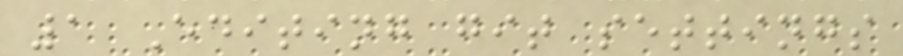1 Editing git settings
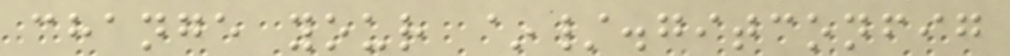change your ~/.gitconfig
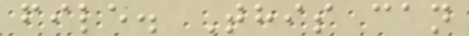file. This can
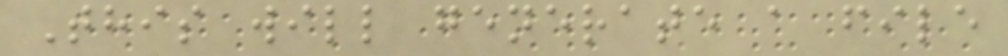This will generate a file
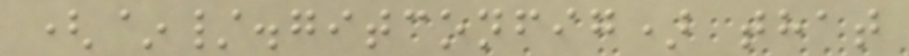(~/.gitconfig) that
